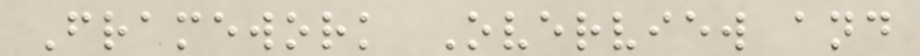Framework Overview and
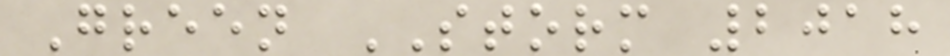Green STORM 2018
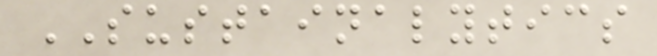SUSTAINALYTICS
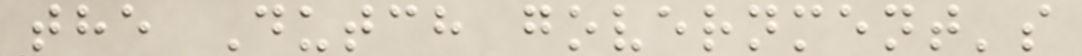the Dutch government's
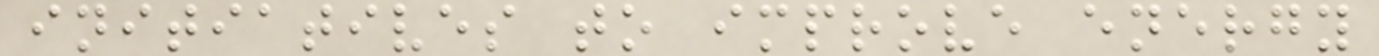initiatives to improve energy
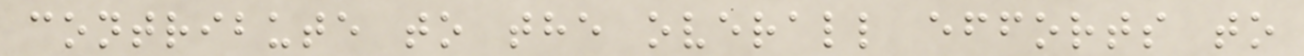contribute to the overall efforts to
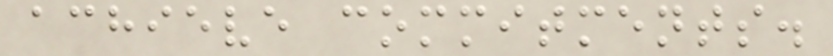achieve commitments.
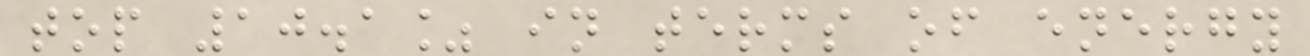top 10.1% in terms of energy
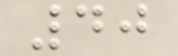40
